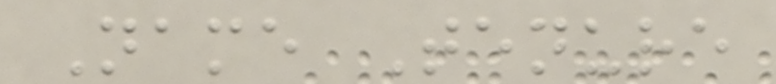Name Tenure
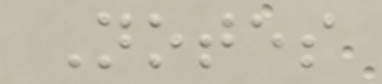Notes
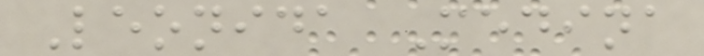Leonida Medina
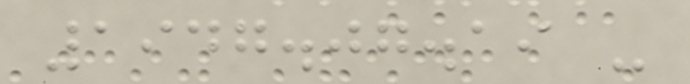1947.07.19 -
